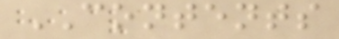CONTENTS
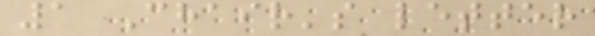1 Chair's letter
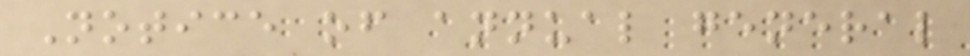Notice of annual general
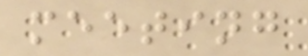meeting
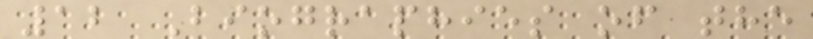12 Biographies of the
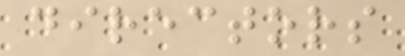directors
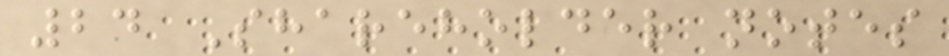24 Shareholder notes
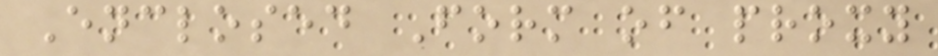Enclosed Form of proxy
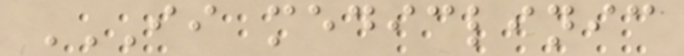II MEDICLINIC
